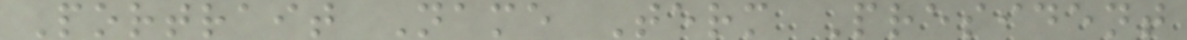Portrait Name Term President
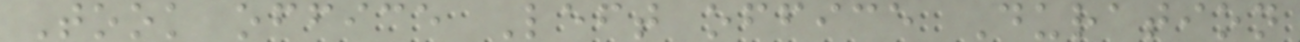Took office Left office Duration
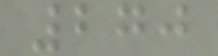270
